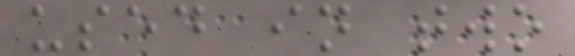used in two
